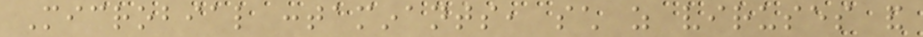Microbial contaminants, such as viruses and
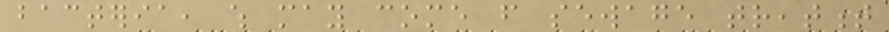bacteria, which may come from sewage treatment
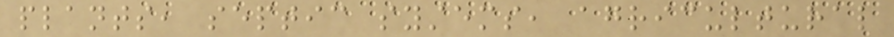plants, septic systems, agricultural
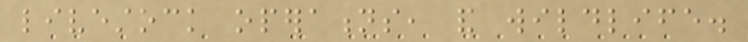livestock operations, and wildlife.
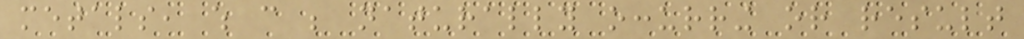metals, which can be naturally occurring or result
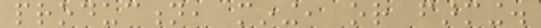production, mining, or farming.
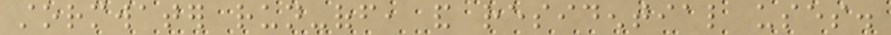stormwater run-off, and residential uses.
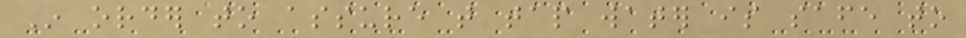In order to assure that tap water is safe to
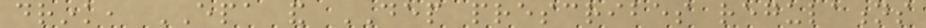drink, EPA and DEP prescribes regulations
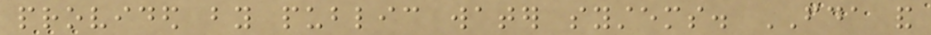provided by public water systems. FDA and
